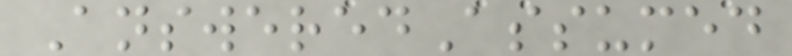AnsweredAssumed
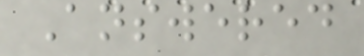Answered
